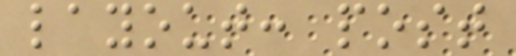layout: post
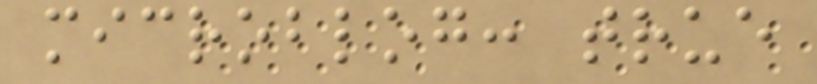microblog: true
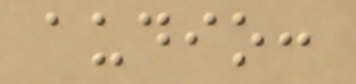audio:
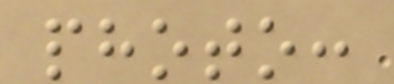photo:
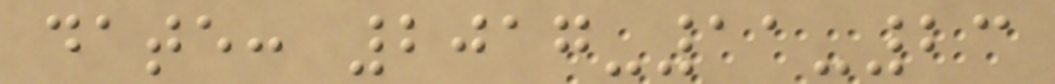date: 2017-11-23
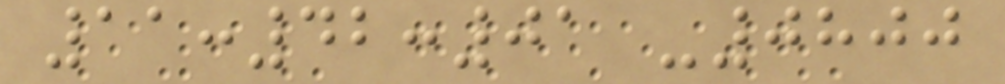11:42:01 -0800
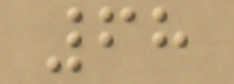68
